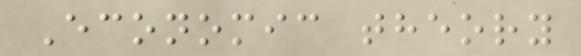Economic theory
